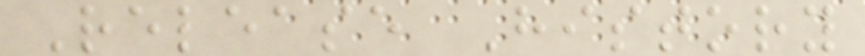Release History
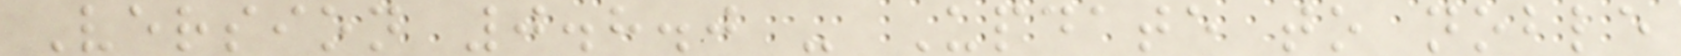Version 0.8.0 - Update to noble
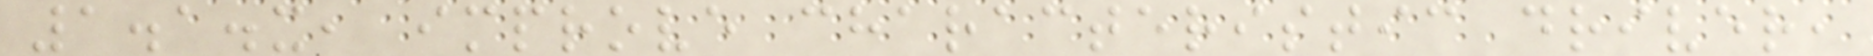1.1.x, improve characteristic driver,
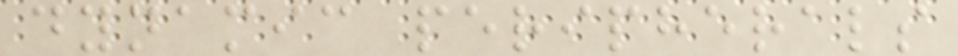dynamic peripherals
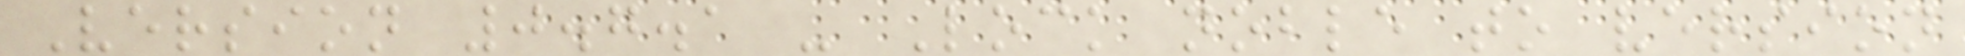Version 0.7.1 - Lock noble to version
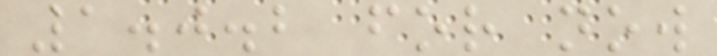1.0.2 for now
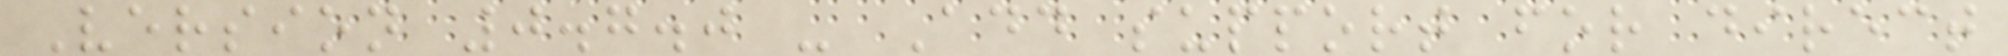Version 0.7.0 - Add support for direct
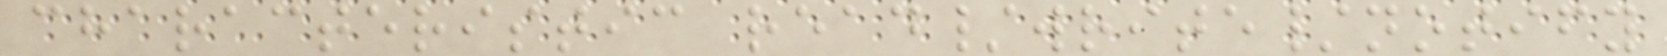characteristic read/write/notify
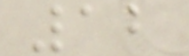12
